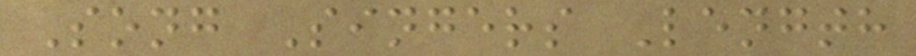Song Singers Length
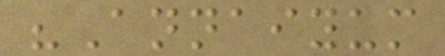"Annaiyum
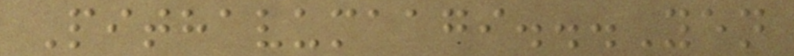Pithavumaagi...Yen
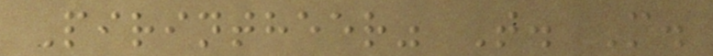Pirintheer" T. M.
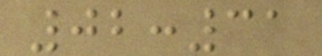02:31
